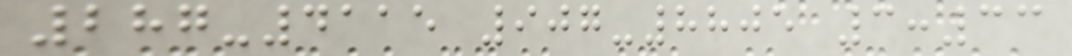287-4115 907-8805 3:33
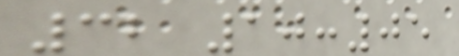32 10:05
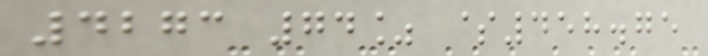4273 74% $458.75
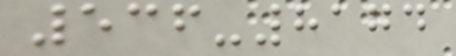536-8174
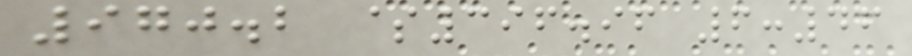970.2 $396.96 6:46
